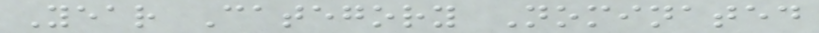Year Category Nominated
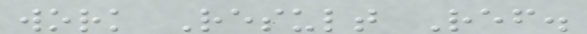work Result Ref.
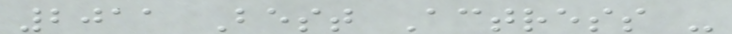2011 Best Actress -
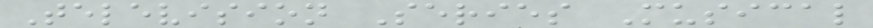Television Series Musical
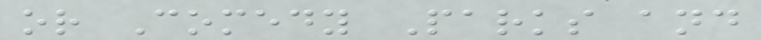or Comedy Parks and
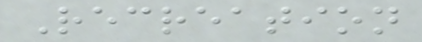Recreation
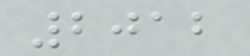2012
